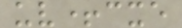uv+cxe
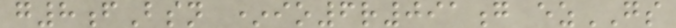g8fBsn *io6r091g ezGS
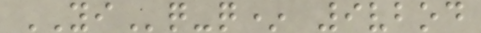YIq-q* 9vbod
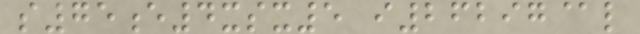s75e4xsx5 i26297@l
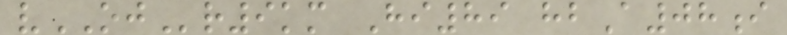vOJr9km Hi89 hbA08i
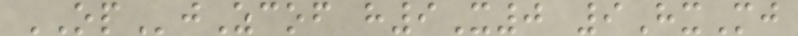OPjZcof h9X0 9HxMj
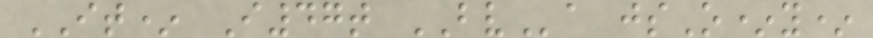IT* I47t BVa jsO*y*
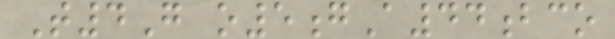T4G o5gA44bco
